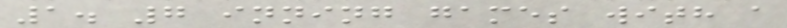1. 7 inning games with a
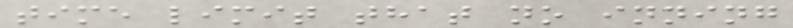time limit that no inning
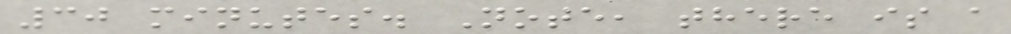30 minutes. Note, there is a
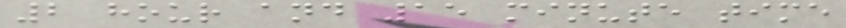2 hour and 15 minute time
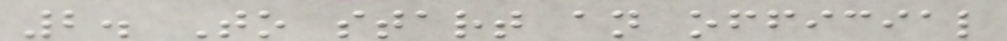2. To start an official
